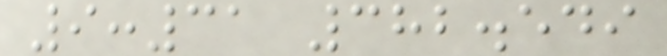9:31 382.549
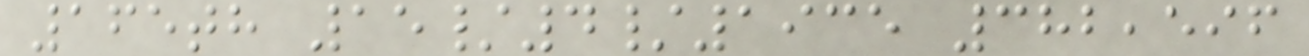165th 15/4/1935 382,596
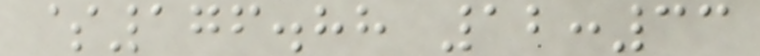$176.88 12:33
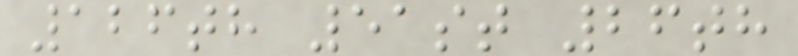126th 51st 26th
